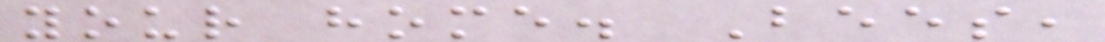your home. Bees,
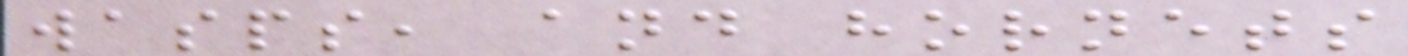wasps, and hornets
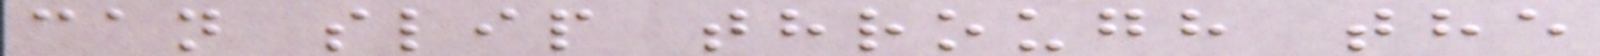can slip through the
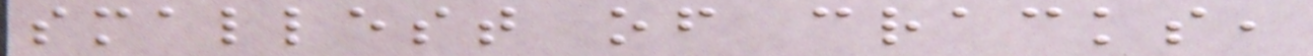smallest of cracks,
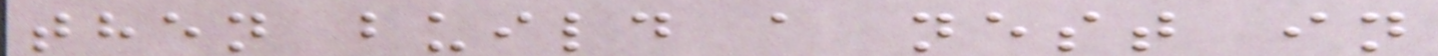then build a nest in
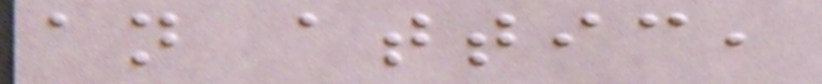an attic,
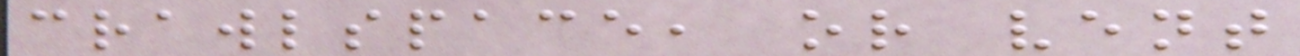crawlspace, or vent
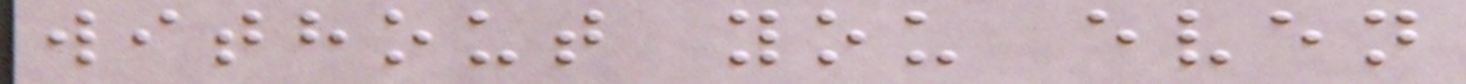without you even
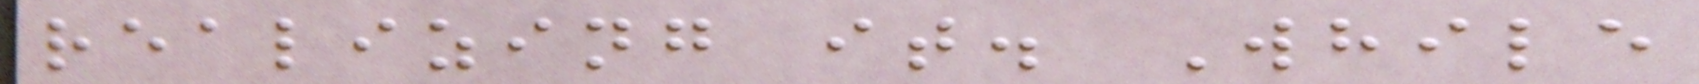realizing it. While
